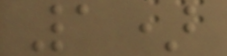1)
